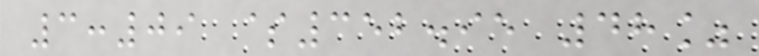3:09 $352.95 48%
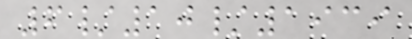6/10/1939
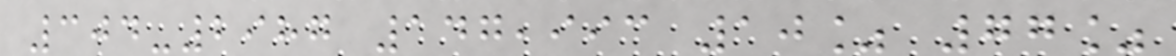304-2987 147,993 10% 77%
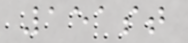151st
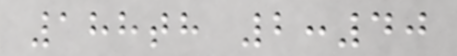188th 2:40
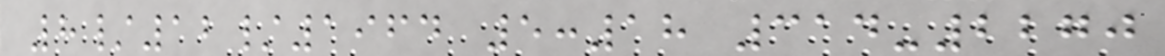8/12/1964 5:18 314-2270
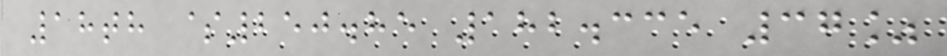18th $250.85 182.335 37%
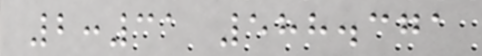2:31 588.371
